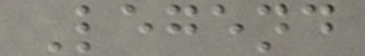Legend
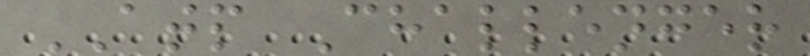ATP Challenger
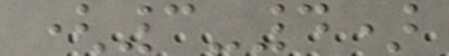(3-4)
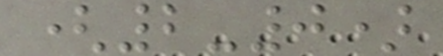(2-0)
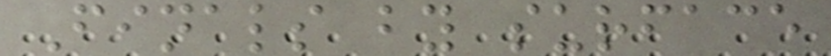Finals by surface
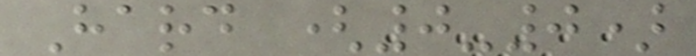Hard (0-0)
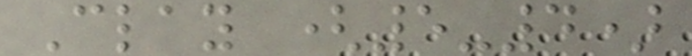Clay (5-4)
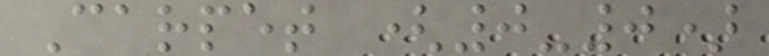Carpet (0-0)
